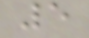5
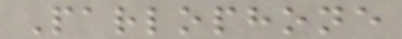Parlophone
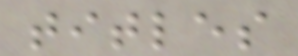titles
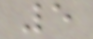5
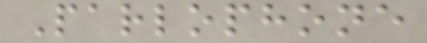Parlophone
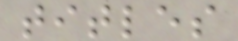titles
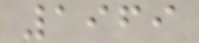1969
